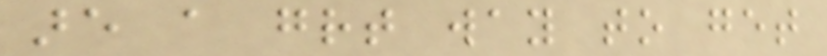are a great way to get
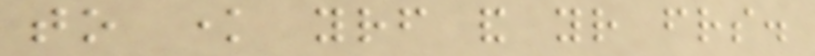to know yourself and your friends.
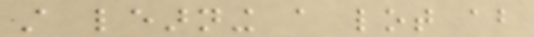still learning a lot about
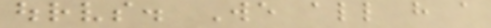ourselves. We all have a
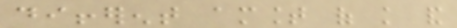different amount of knowledge and
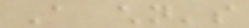A children's
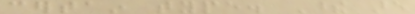certain type. These are
